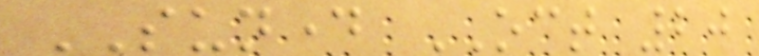SUNDAY OCT 20
